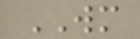WM
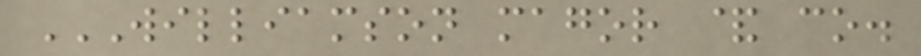WILLIAMSON MAGOR & CO.
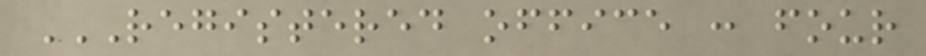REGISTERED OFFICE : FOUR
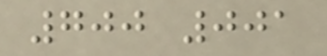700 001
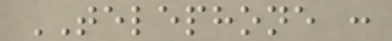TELEPHONE :
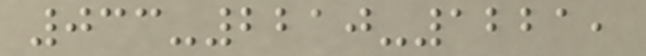033-2210-1221,
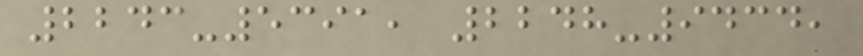2243-5391, 2248-9434,
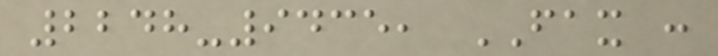2248-9435, FAX :
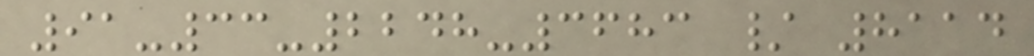91-33-2248-3683 / 8114
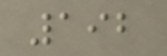192
